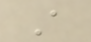A
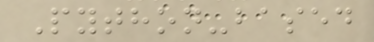Python-based
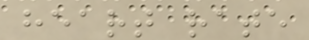heart rate
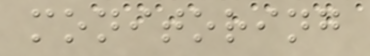monitoring
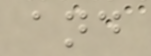and
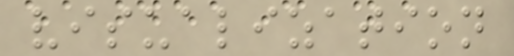visualization
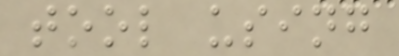tool using
